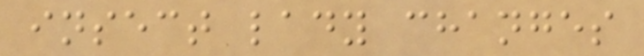insect lady changes
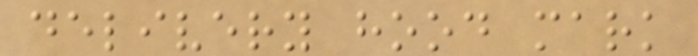delivery hood mark
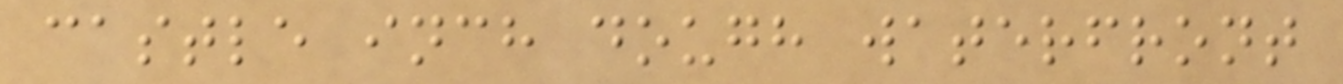castle inch dough waterfront
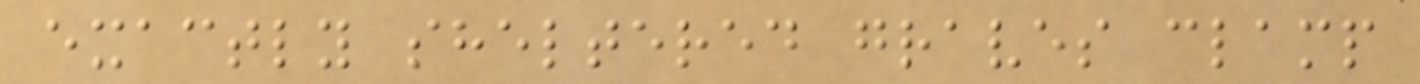exactly sheltered graves clamp
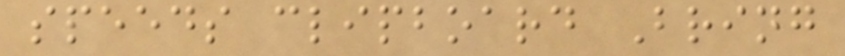speeds clipboard Bring
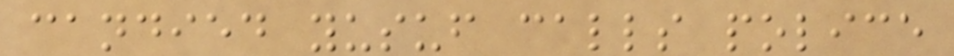candied yusuf calls police
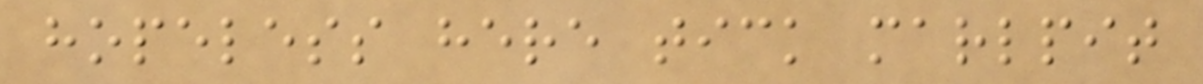hopeless here tick marlpit
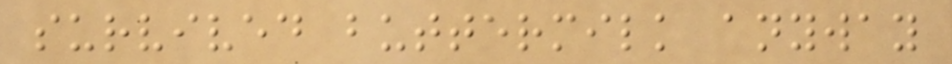survived buttermilk anyway
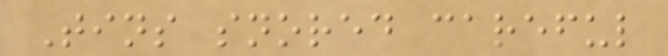Tins snored careful
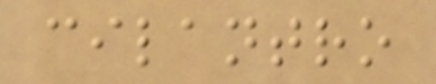cilantro
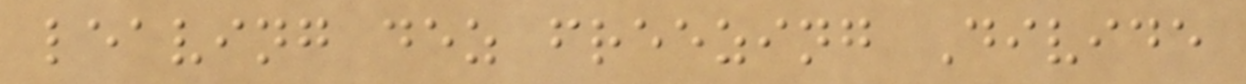leaving dez freezing Divide
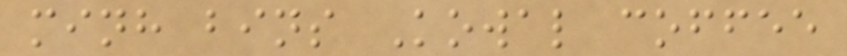minh bins Kowal coffee
